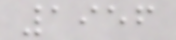1956
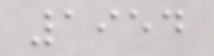1954
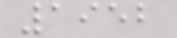1952
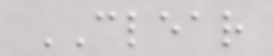CLEAR
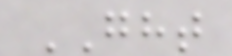GHT
